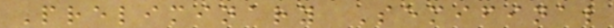Preliminary Semifinal
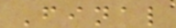Final
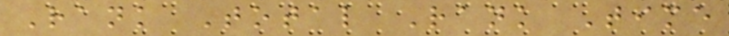Rank Total Rank Time
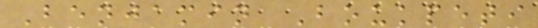Benjamin Boukpeti
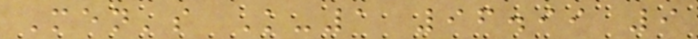Men's K-1 96.99 9
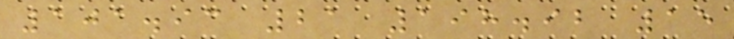101.93 21 198.92 15
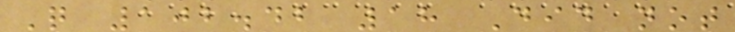Q 102.42 18 Did not
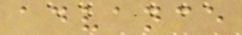advance
